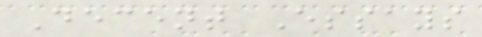Decent Essays
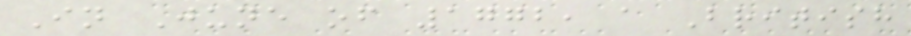In June of 1772, a British
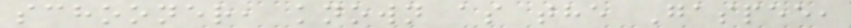schooner, known as the Gaspee,
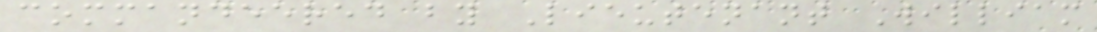commandeered by Lieutenant William
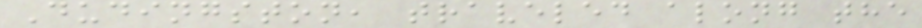Dudingston, traveled along the
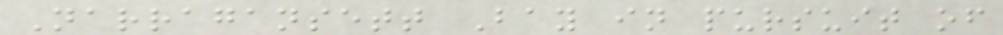Narragansett Bay in pursuit of
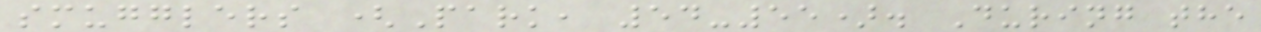smugglers (Park, 54-55). During the
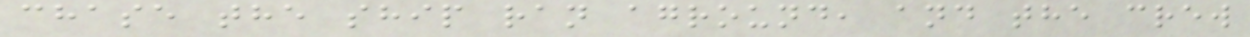chase the ship ran aground, and the crew
